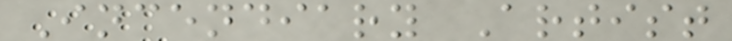Incendiary Artist
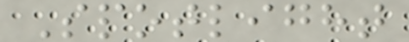Spotlight
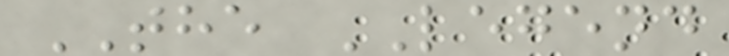THE LEGEND
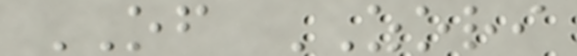OF ZORI
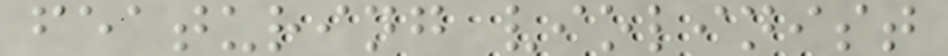featuring violinist
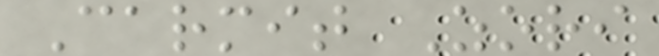Carmit Zori
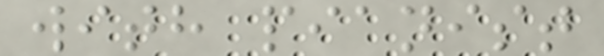with pianist
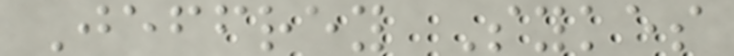Jeffrey Sykes
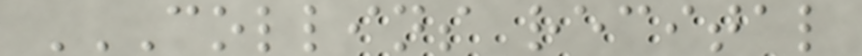COLLINS RECITAL
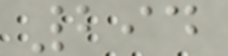294
